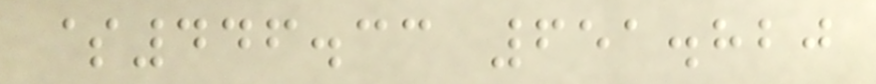$446.33 651.820
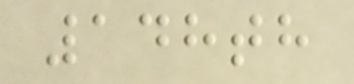148th
